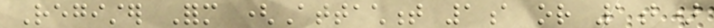Register Form (Attachment 1a or 1b)
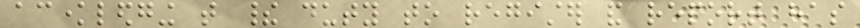acknowledging that their duty to register and report has
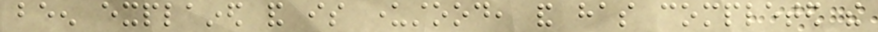been explained and is understood, and has completed the
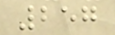257
